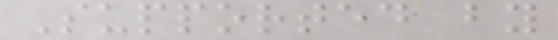Supported by
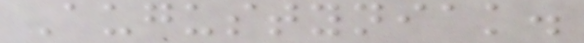Augustyniak.
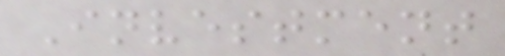Investment
